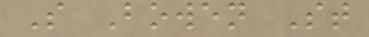S Bowen St
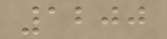1200
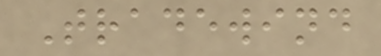Tradewind
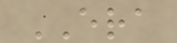ERA
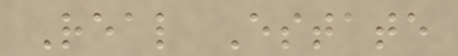Real Estate
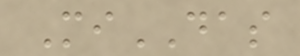MiDAS
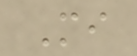Mi
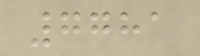7781
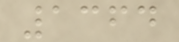1364
